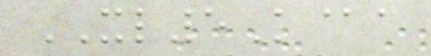XL5K@a
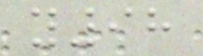y98
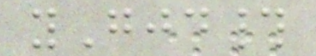yGjd#
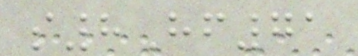s8Hf71
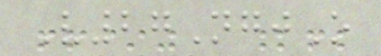V27NgjO
